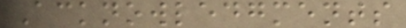Acknowledgments
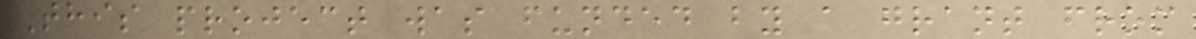This project was funded by a grant from
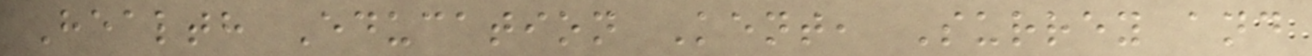Health Education Kent, Surrey and
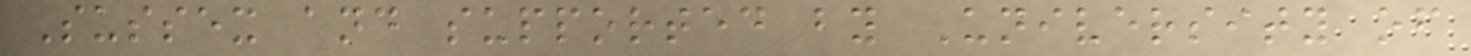Sussex and supported by University of
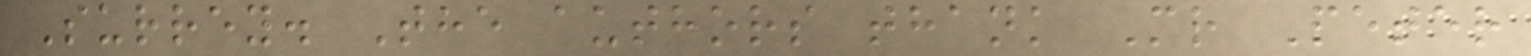Surrey. The authors thank Mr Peter
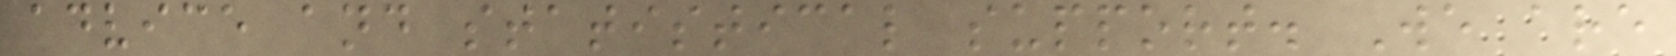advice and statistical support. We are
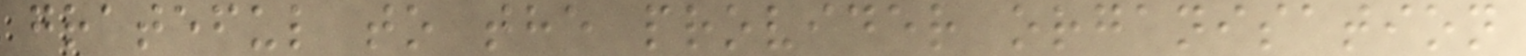grateful to the provider organisation
